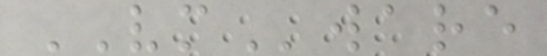VMware
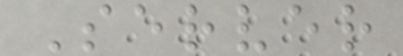Server
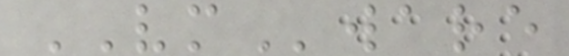VMware
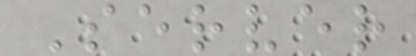Server
